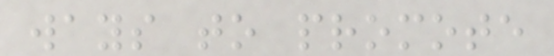ways to promote
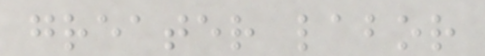greater labor
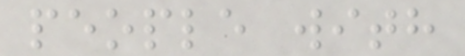people with
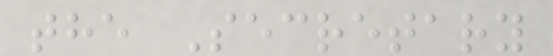the Secretary
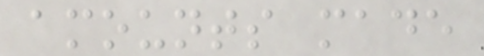amounts made
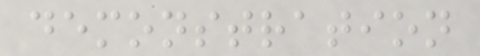demonstration
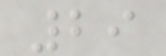29
